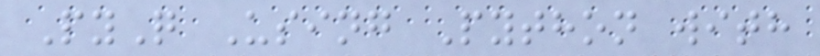PyQ Using Python with
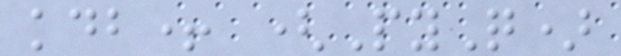kdb+ (PyQ)
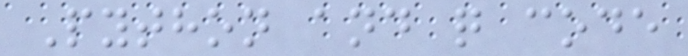Python and q code
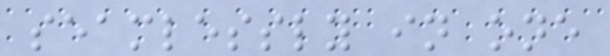seamlessly in one
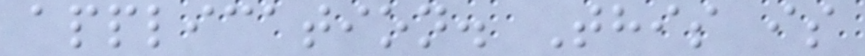application. This is
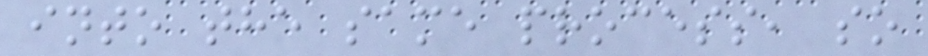into the same process, so
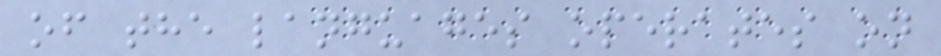of the languages operates on
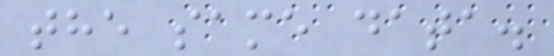the same data.
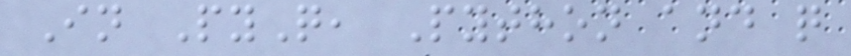In PyQ, Python and q
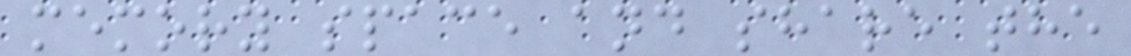memory space and share the
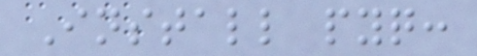Install pyq:
